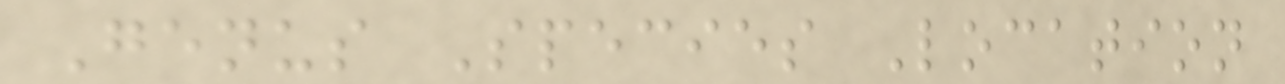Genus Species Location
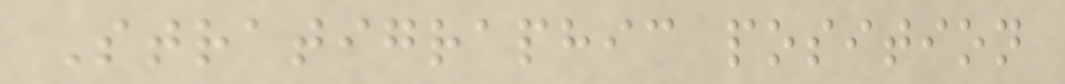Stratigraphic position
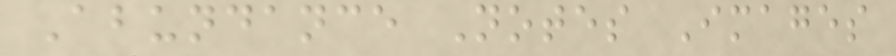Abundance Notes Images
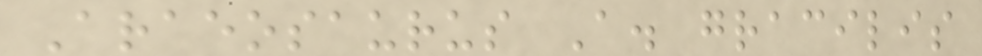Araeosaurus A. gracilis
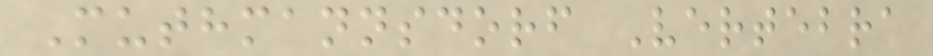Muthmannsdorf Vertebra
